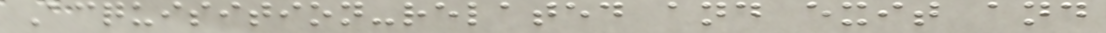Acquisition-related and exit and
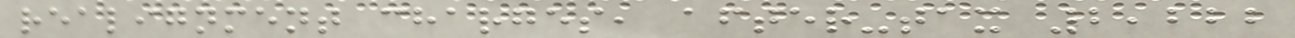realignment charges, after-tax 2,222
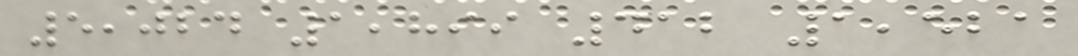5,024 1,899 412 1,521
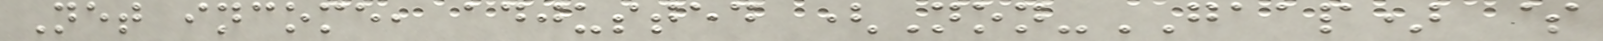Net income, adjusted (Non-GAAP) $
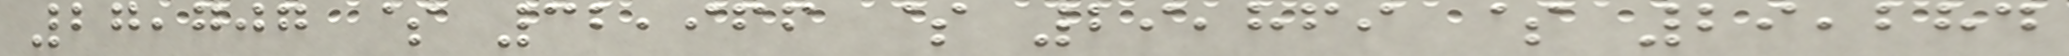27,707 $ 32,966 $ 29,869 $ 29,284
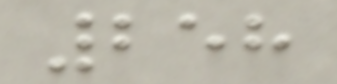258
